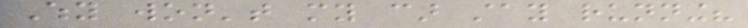Why won't my car stay running?
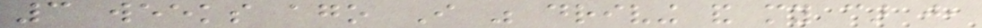3 weeks ago I was driving and my car just,
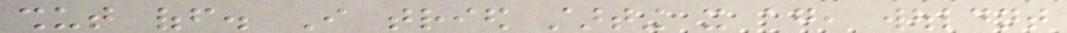shut off. I tried starting it again, wouldnt
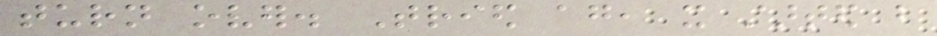turn over. Tried again, it started but
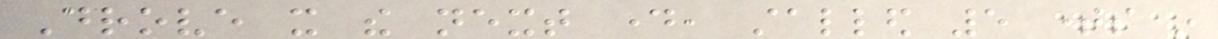Drove it the next day, stalled 5 times in
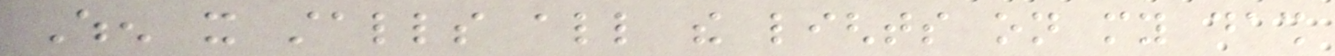When it stalls all the lights on my dash
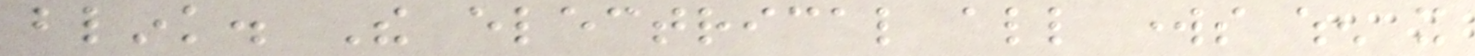blink. The electrical all works when it
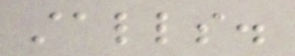stalls.
